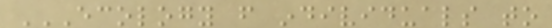ECOLOGY FROM INDIVIDUALS TO
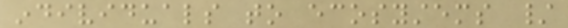individuals to ecosystems /
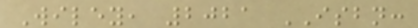Wiley, 2021 ISBN:
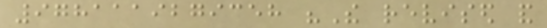9781119279358 "The revised and
